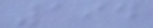194
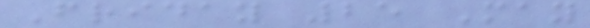Friday 25 May
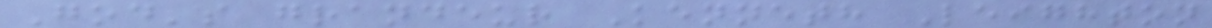God's grandeur Kenneth Leighton
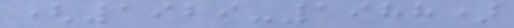(1929-1988)
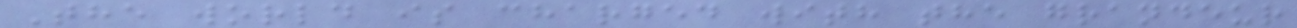The world is charged with the grandeur
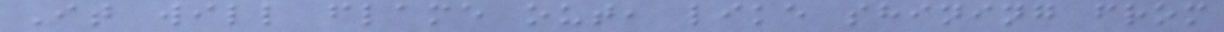It will flame out, like shining from
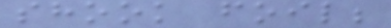shook foil;
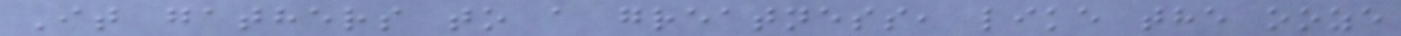It gathers to a greatness, like the ooze
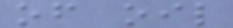of oil
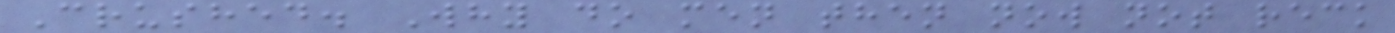Crushed. Why do men then now not reck
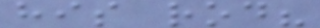his rod?
